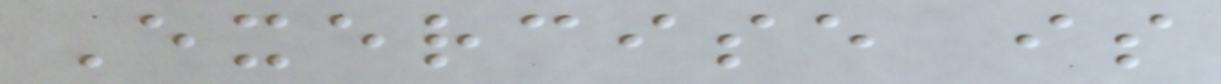Exercise is
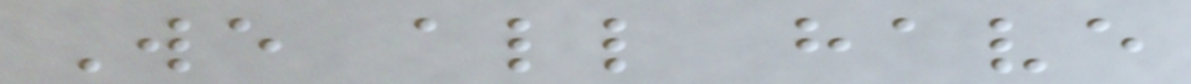We all have
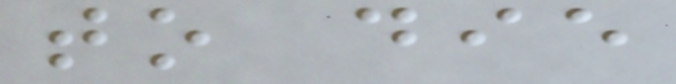to die
